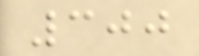300
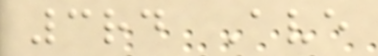3rd Ave
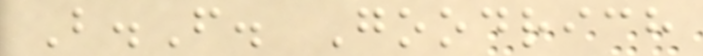B.F. Goodrich
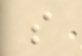s
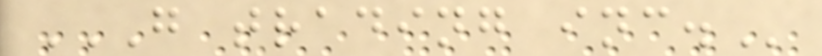G TRADING INC.
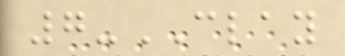7-CLAY
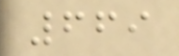669
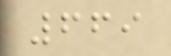669
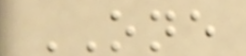ONE
